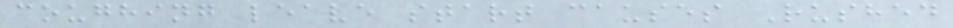coughing leave start causes Rushed
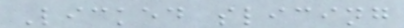Licked slicing
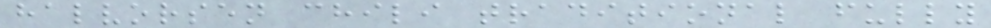halvorsen chili traditional fully
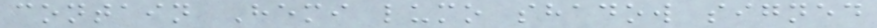contain Hemi lumo shadow signed
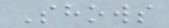Shows
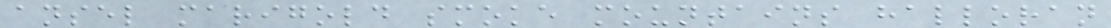ansel marigold smoke mountains halloran
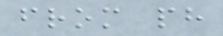from ph
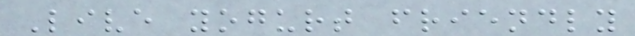Live yogurt friendly
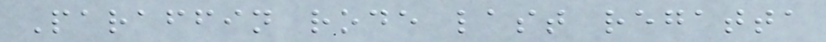Paraffin rode last regatta
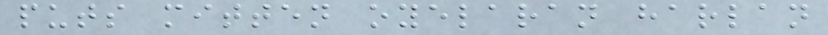puts mitten oyelaran harlan
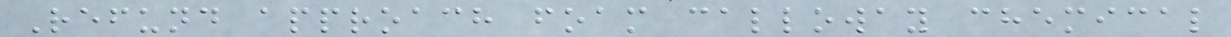Refund approach foam calloway chemical
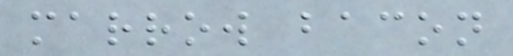marrow bacon
